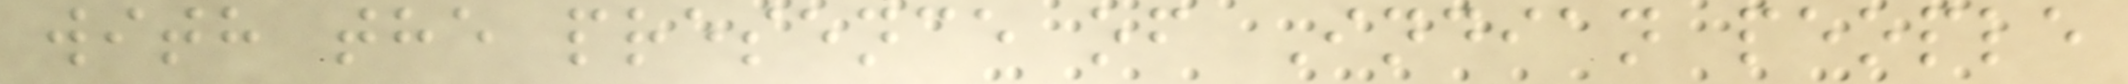with the presence of Indian people
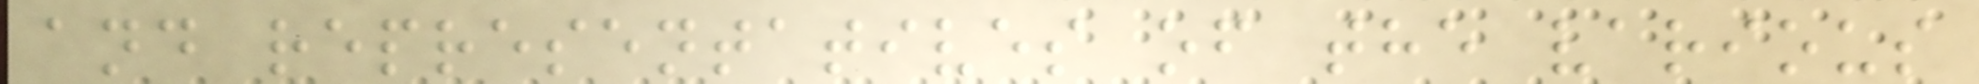and representatives of the various
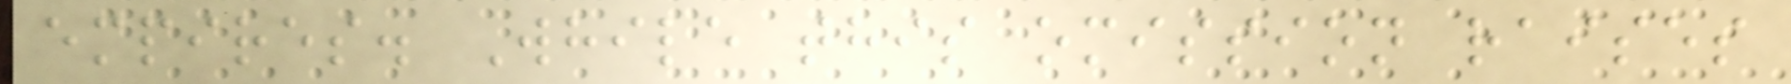empires. While this omission raises
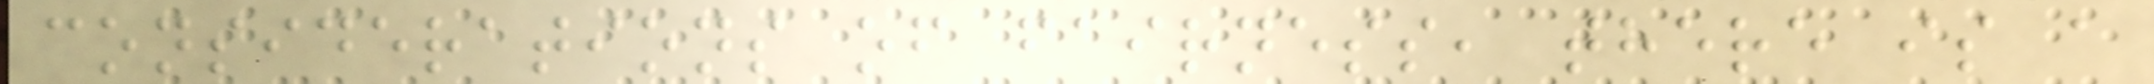considerations of fairness, there is a
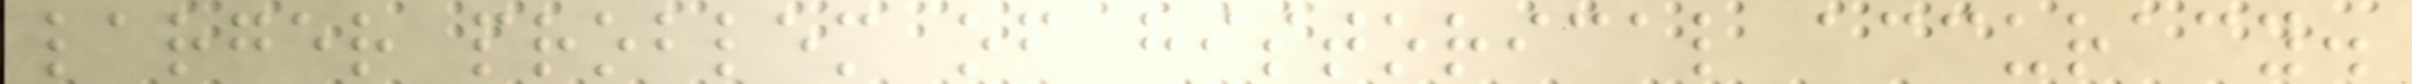larger problem of historical accuracy.
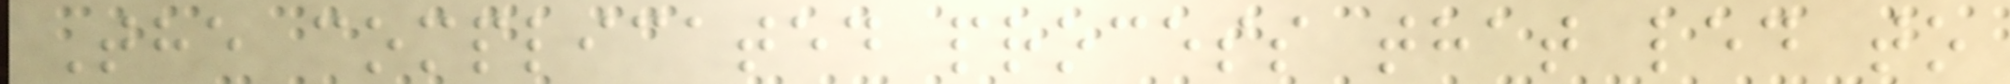The complicated process that led to
